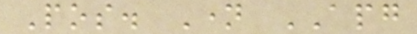Pos. Name APG
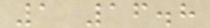1 16.8
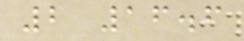2 16.6
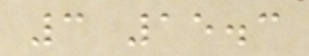3 15.3
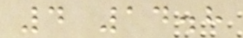4 14.8
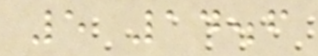5 14.6
